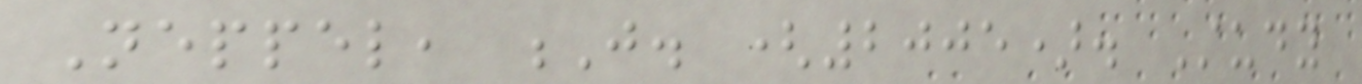Neppel, J. (2005). Study
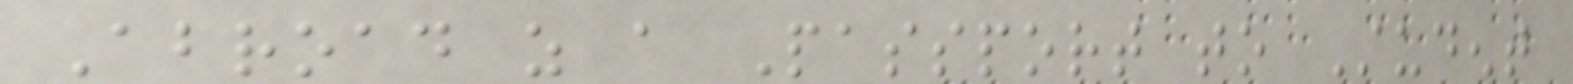Abroad as a Passport to Student
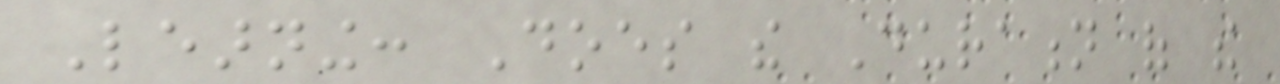Learning: Does the Duration of the
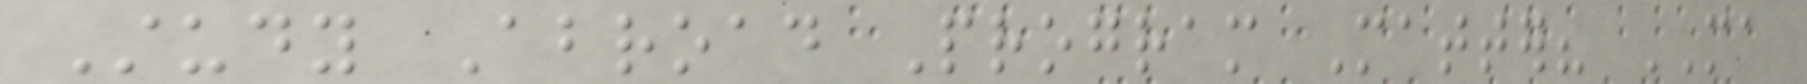Study Abroad Program Matter? MA
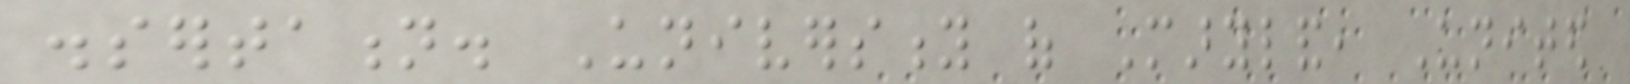dissertation. University of Maryland, United
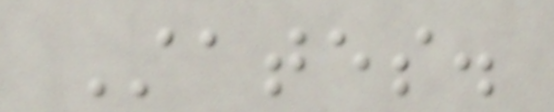States.
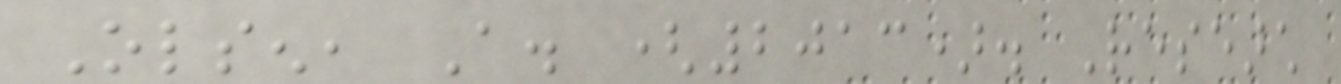Olsen, A. (2013). Research
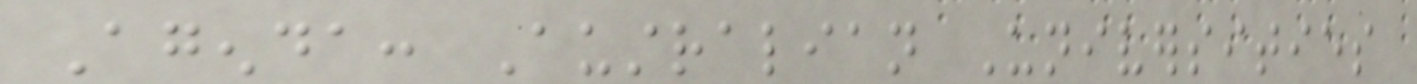Agenda: Australian Universities
